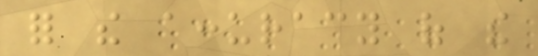for the accuracy of the
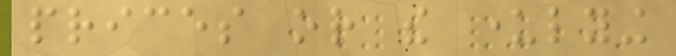prices or the underlying
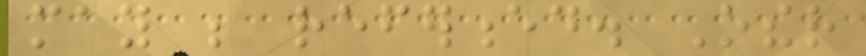may be referenced. Other
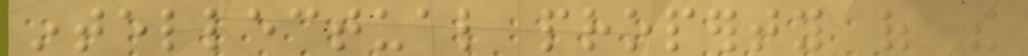intellectual property of the
